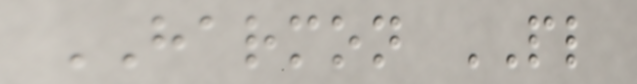HARMON PL
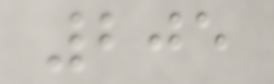205
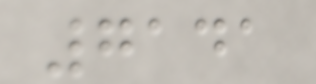7141
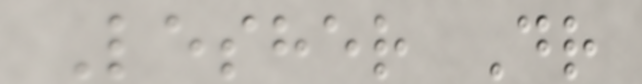Lesher Dr
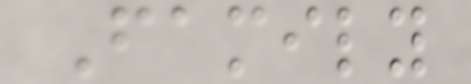Family
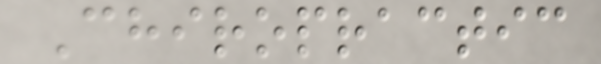Chiropractic
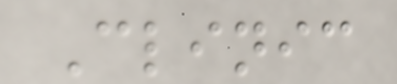Clinic
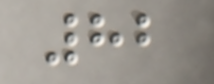82
